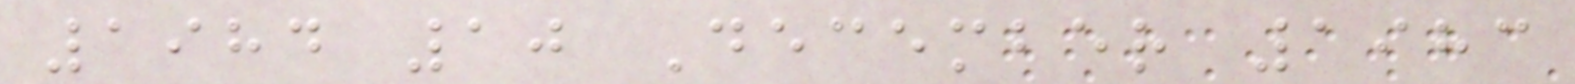1984 10 December 1983
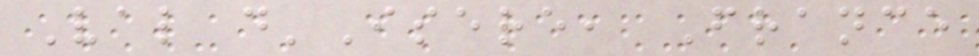Val d'Isere, France
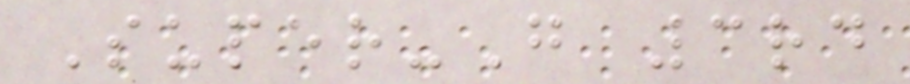Super-G 3rd
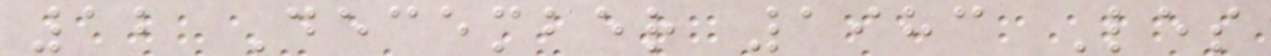12 December 1983 Les
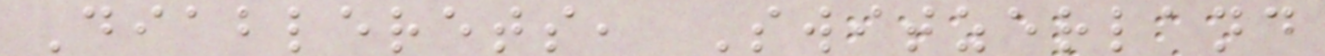Diablerets, Switzerland
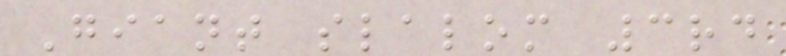Giant slalom 3rd
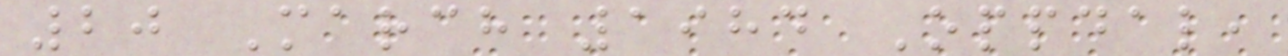20 March 1984 Oppdal,
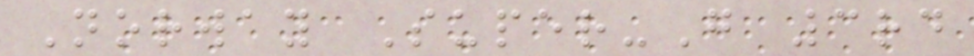Norway Super-G 3rd
